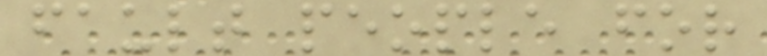fault people for
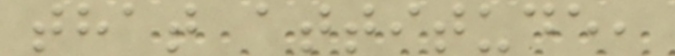that attitude,
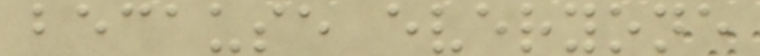because everyone
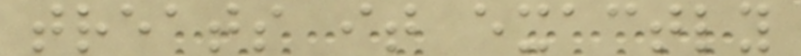treats it exactly
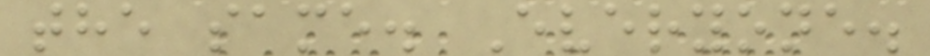the same. Everyone.
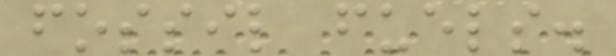fossil fuels.
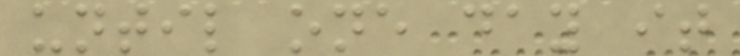until one day it
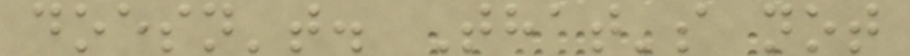doesn't. That's not
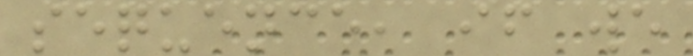sequence, if we
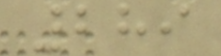289
